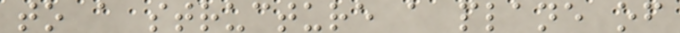to a structure a plane of
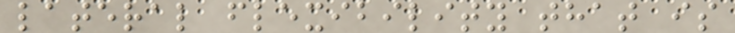lateral flexibility that is
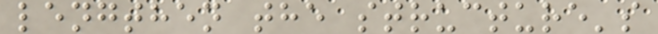lengthen the structure's
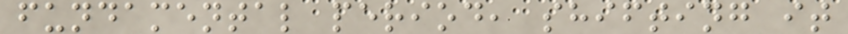fundamental period, shifting it
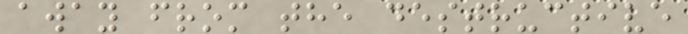away from the destructive
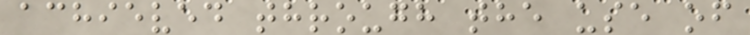achieved through the use of
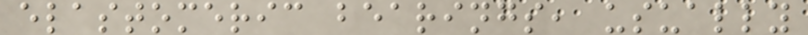elastomeric bearings, usually
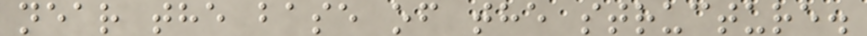near the base of the structure.
